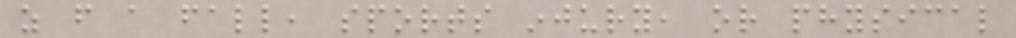as from a fall, sports injury, or physical
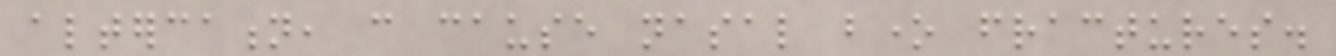altercation, can cause nasal bone fractures.
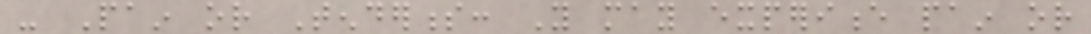- Pain or Tenderness: You may experience pain or
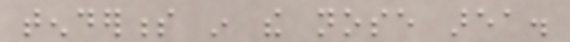tenderness in the nose area.
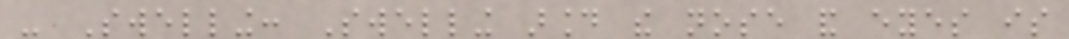- Swelling: Swelling around the nose and eyes is
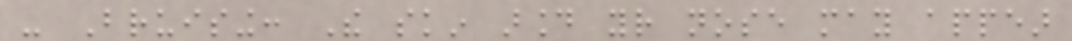- Bruising: The skin around your nose may appear
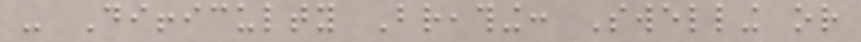- Difficulty Breathing: Swelling or
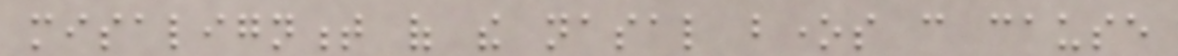misalignment of the nasal bones can cause
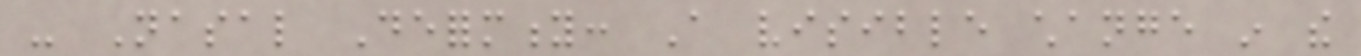- Nasal Deformity: A visible change in the
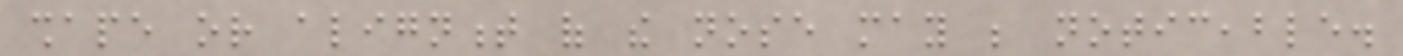shape or alignment of the nose may be noticeable.
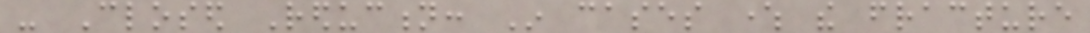- Closed Reduction: In cases where the fracture
